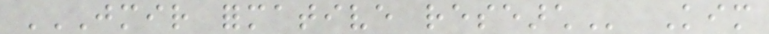JMIR FORMATIVE RESEARCH Kim
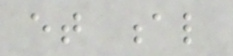et al
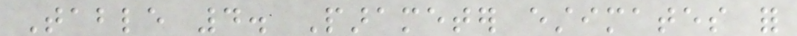Table 4. Parameter estimates for
